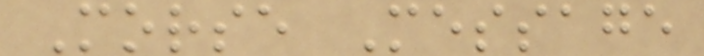Morse Message
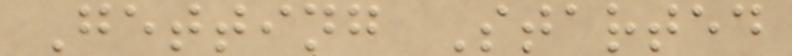Getting Started
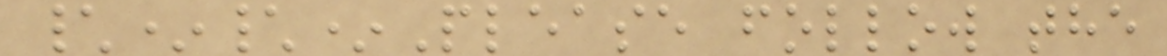\*\*Please follow the
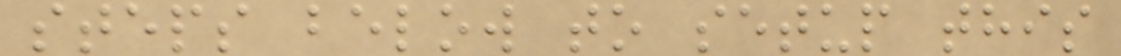steps below to setup this
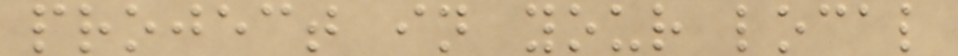project in your local
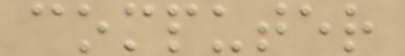computer
